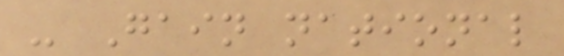- Gain national
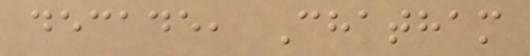decade, Chatham
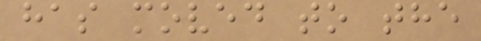has moved to the
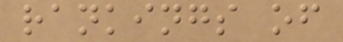rankings of
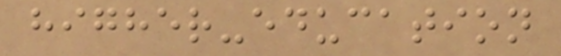higher-education
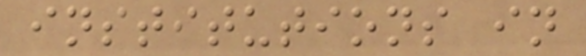institutions in
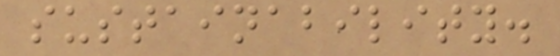sustainability.
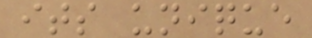its unique
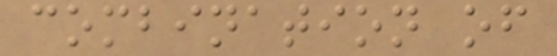combination of
